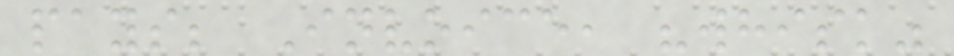pays; Invoice, "whisk"
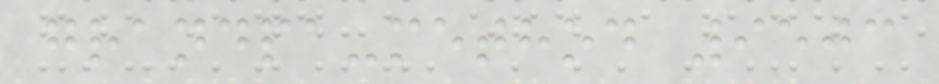grandpa-method 9503
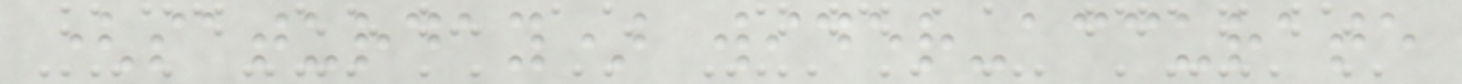(saturday) wider-accurate
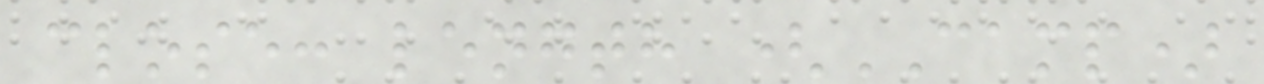close: length (CAMP)
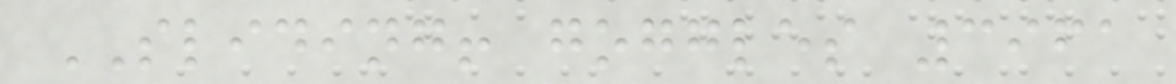SLIDING! goggles 3961
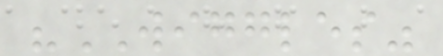"WIGGLES"
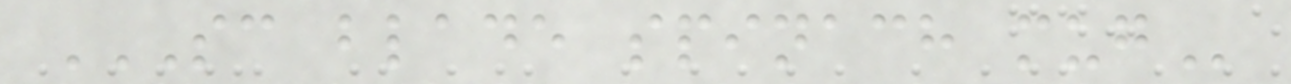SC BLADE SPINACH MUG
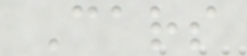Cars
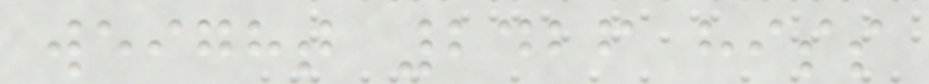weight 2426 hiss
